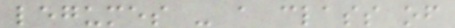legumes - a class of
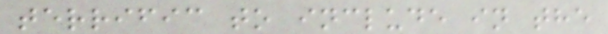terrific to include in the
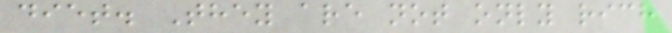diet. They are not only rich
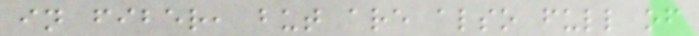in fiber, but are also full of
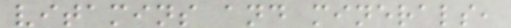vitamins and minerals,
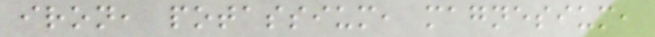iron, potassium, magnesium,
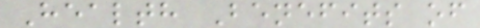Health Benefits of
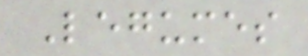Legumes
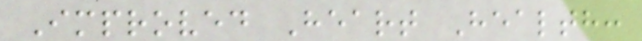Improved Heart Health:
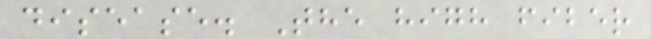disease. The high fiber
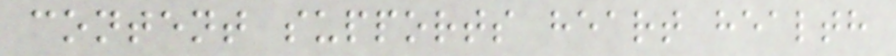content supports heart health
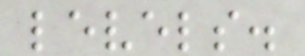levels.
